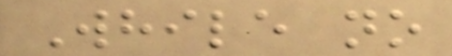While no
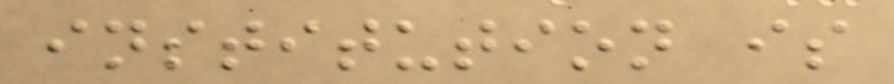institution is
